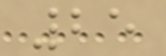25
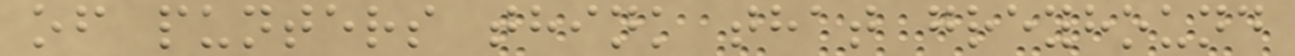of punters think that greyhound
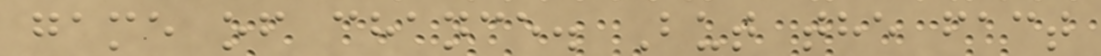game of chance. But the fact
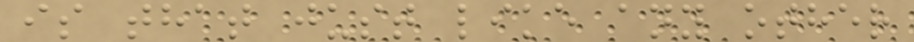is that just like any other
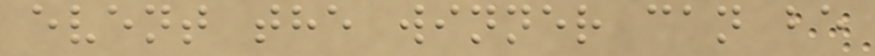event the winner can be
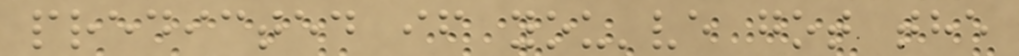predicted if you've got the
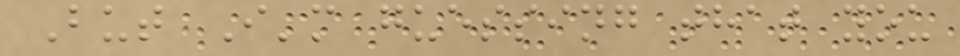But I'm guessing that you
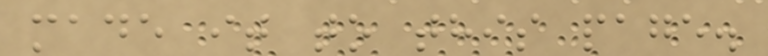made it to this page.
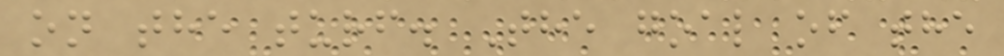on the turf. The goal of the
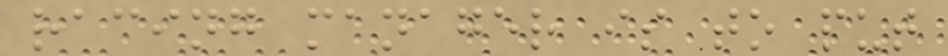racing manager is to put
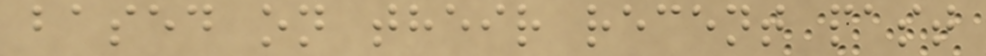based on their recent past
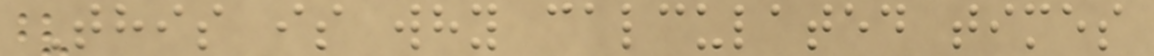This is why calculated times
